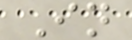In
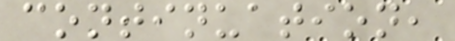continuation,
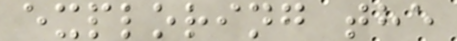exploring the
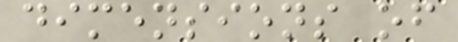dimensions of
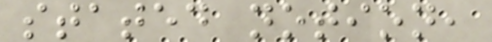stated notion,
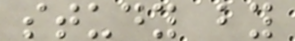study by
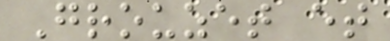Grouzet et
